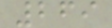269
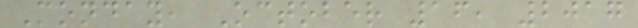Monday, October 16, 2017
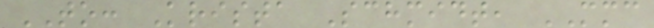TO: Krista Schmidt, MMC
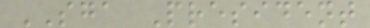SGA President
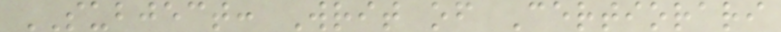SUBJECT: Writ of Certiorari
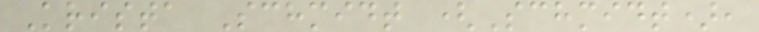Krista Schmidt (Schmidt),
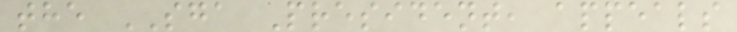the SGA President, appeals
